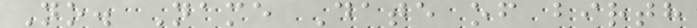No. Name Date of birth
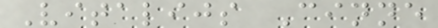Vitalijs Cinne
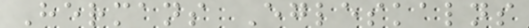Hermans Egleskalns
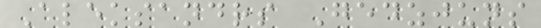Aleksandrs Gedzjuns
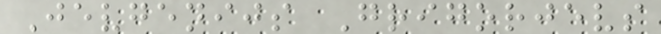Jevgenijs Grigorjevs
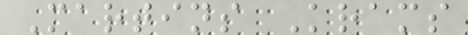Martins Krams
